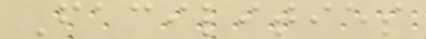Facilities
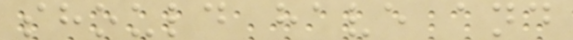should have and
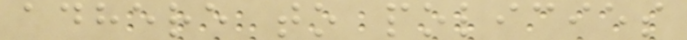adhere to policies
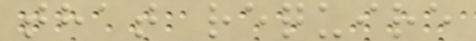that require
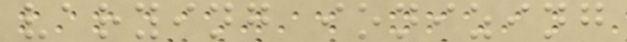varying ionizing
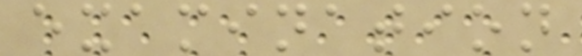examination
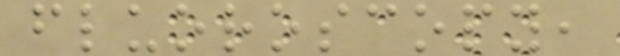fluoroscopy,
